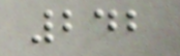242
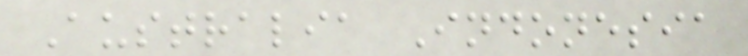Australia Indonesia
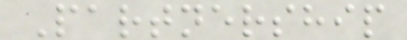Partnership
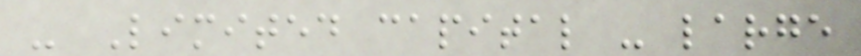- Limited capital - large
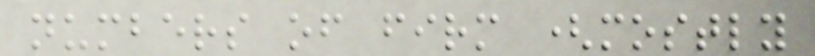numbers of firm (mostly
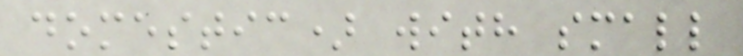domestic) with small
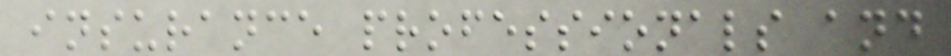insurance professionals and
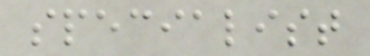specialist
